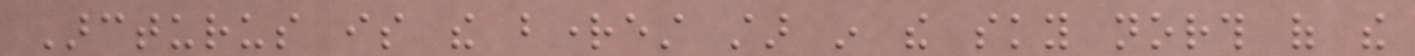Arcturus is the brightest star in the sky north of the
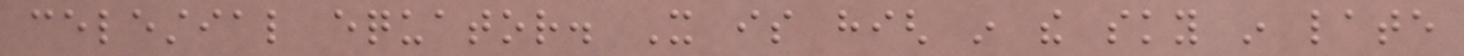celestial equator. It is high in the sky in late
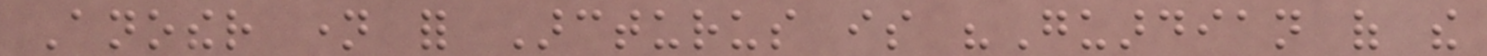Another name for Arcturus is "Guardian of the
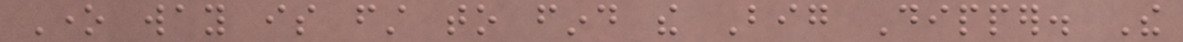One way is first to find the Big Dipper. The
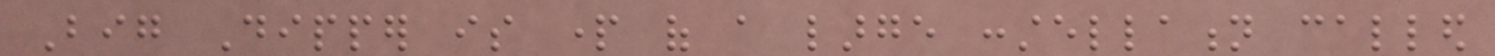Big Dipper is part of a large constellation called
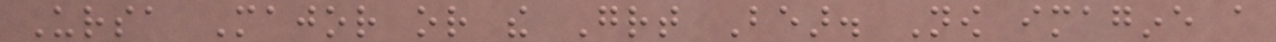Ursa Major or the Great Bear. Now imagine a
